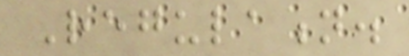Regulation.
